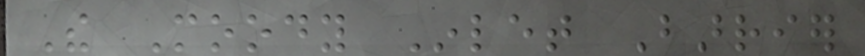The Moody Inlet Barrier
